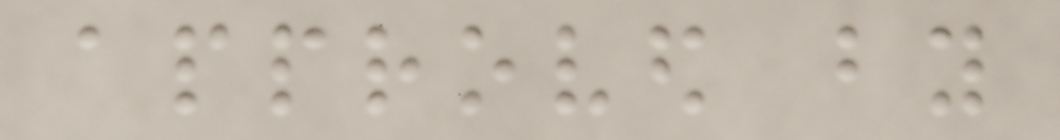approved by
